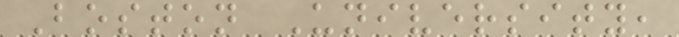Boston University,
